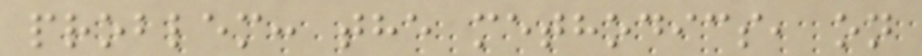problem: the methodics, on
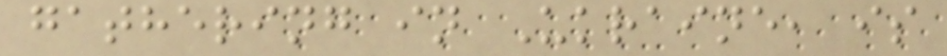gathering in Ukraine, is
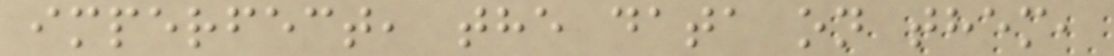imperfect, the data on them,
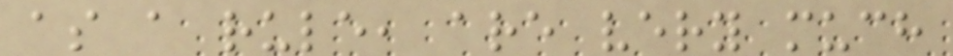as a rule, are very much
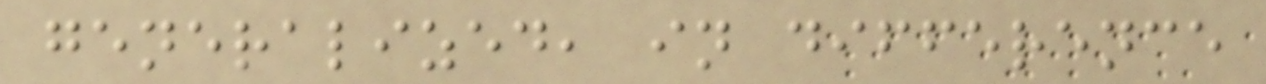generalized, in difference
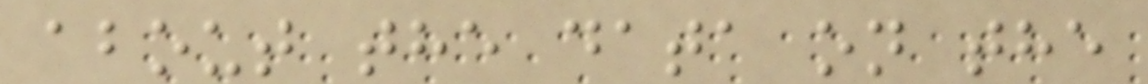about the data on the
